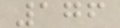176
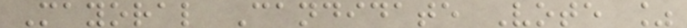Mayoral Candidate Vote %
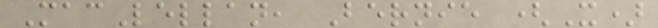MacLellan, Bernie (X)
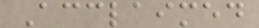Acclaimed
